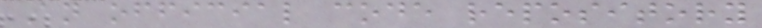An official code repository
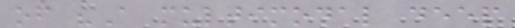of "A multimodal deep
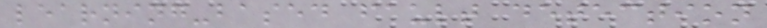learning-based fault detection
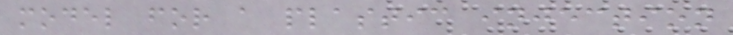model for a plastic injection
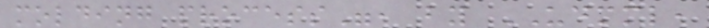molding process", by UDMML,
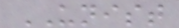UNIST
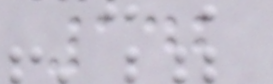142
